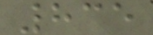835
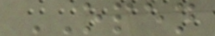OPEN
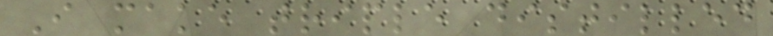I make triple distilled
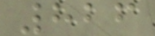826
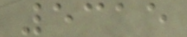5315
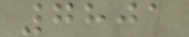7801
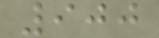900
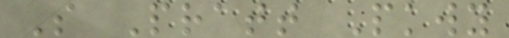S Pratt Pkwy
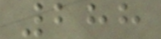288
